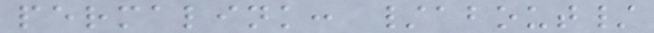permalink: /about/
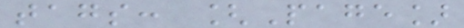tags: [Page]
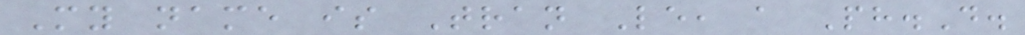My name is Tran Le, a Ph.D.
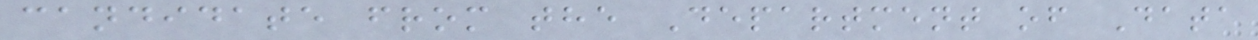candidate from the Department of Data
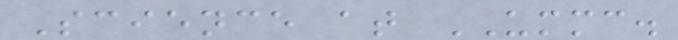Science at UMMC.
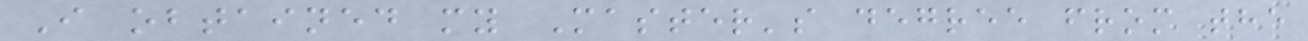I obtained my Master's degree from the
